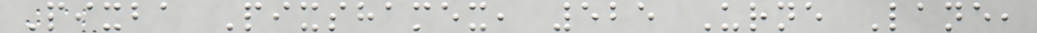Pixba Pixshamex, 525 Urne Lane,
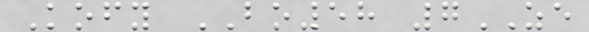Kofy BO58 7ZE
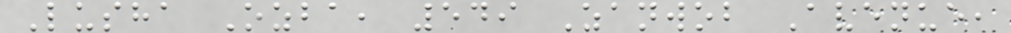Lusha Ozba, 549 Zanwob Avenue,
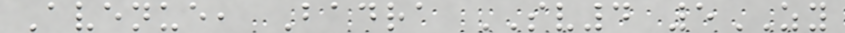Avenue, Badra SV4 5ZY
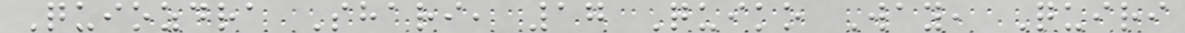Quiozdra Shari, 17 Quiko Way, Quiri
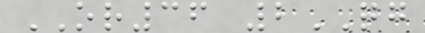OR36 2QG
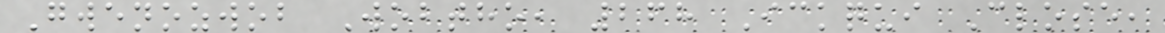Gwenozwob Wobtho, 268 Ickqui Close,
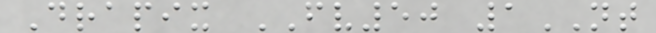Drapix FV50 1NT
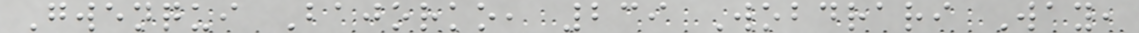Gwenqui Bajorko, 239 Wobdrari Way,
